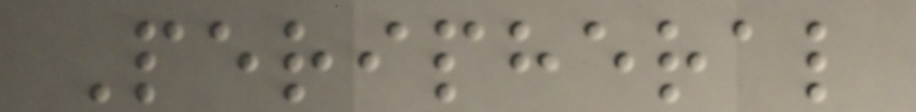Peripheral
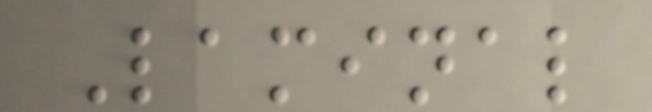Laminal
